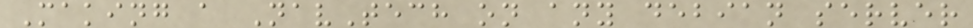Making a NavTech on any debian server
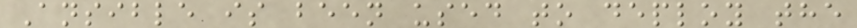Ansible is been used to deploy the
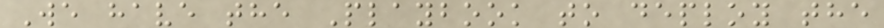We have the Playbook to deploy the
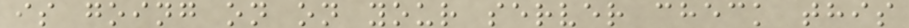is going on on your server check this
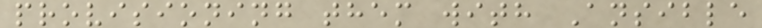provisioning them with Ansible
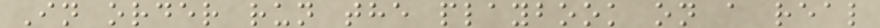In order run the playbook on a real
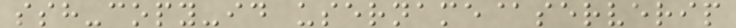ssh-copy-id username@serverip
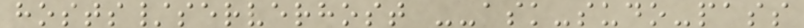hosts/serverhost --ask-sudo-pass
